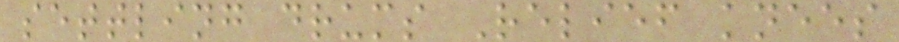settling drums Relief knees
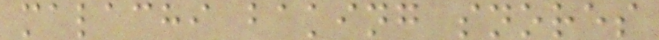malachi baking snores
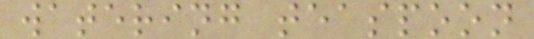watering teaspoon
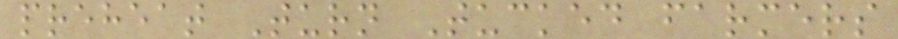preheat Turn Tucked farmers
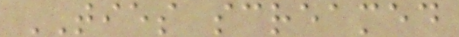TIES screamed
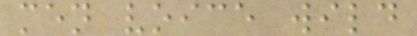men voice wild
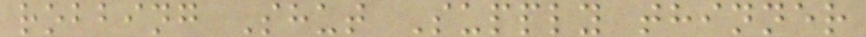robbing Shut Supply thinner
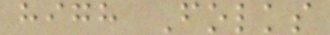high Folks
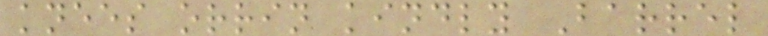knees orrin kindly Barrel
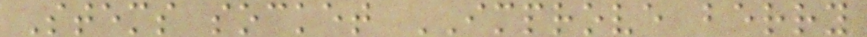Stems socket IMPROVE berry
